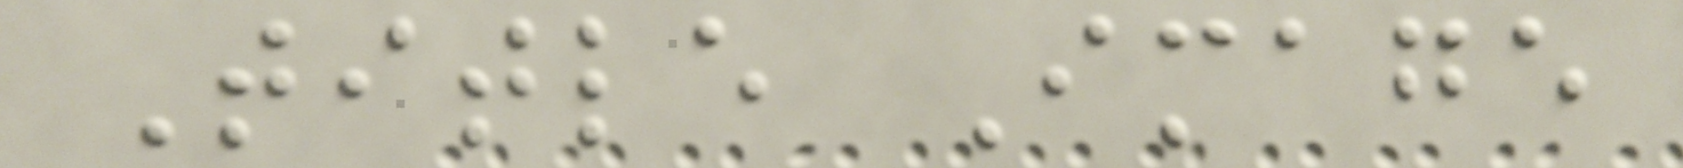Title Image
